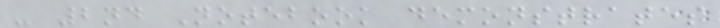- 2nd Notebook demonstrates
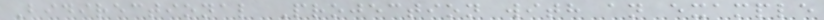Bidirectional Projection with an example
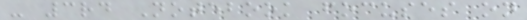- 3rd Notebook focuses on
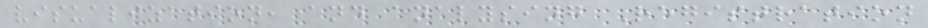visualization, and analysing Registration
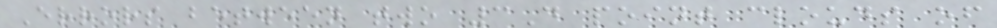Errors between two 3D point clouds of
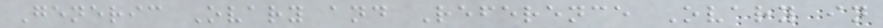Generic Ovary and Reference Ovary in
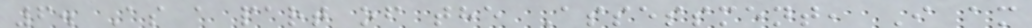6. As a part of the Assessment, I am
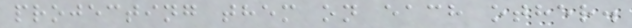projecting them on each other.
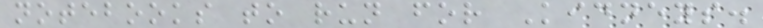notebooks to run for Kidneys.
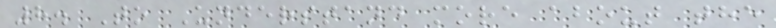8. To Understand more about the
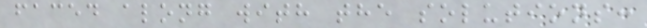faced along with the solutions:
